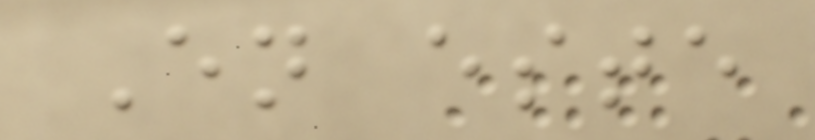En este
